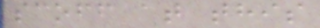scoff at this
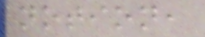notion,
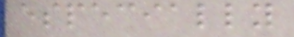especially
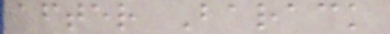after Barack
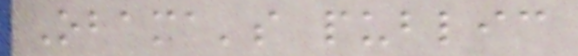Obama's public
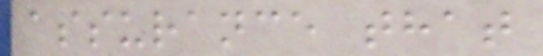assurance that
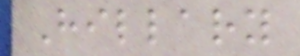Hillary
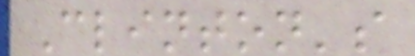Clinton's
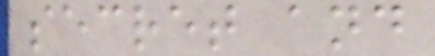secret and
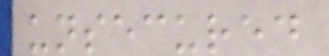unsecured
